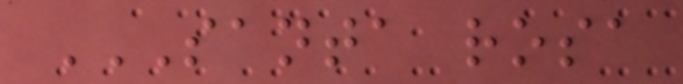SANTA ROSA
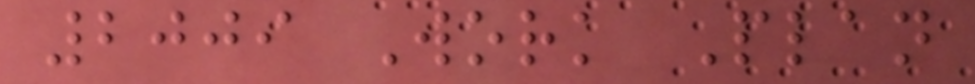2009 Work Plan
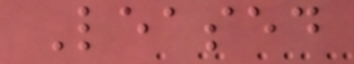Leased
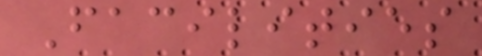Facilities
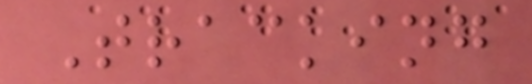Tracking
